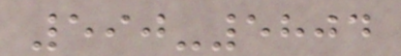590-5804
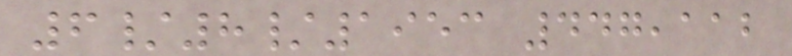6/8/1953 447,112
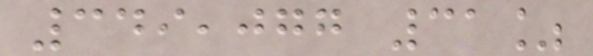349,077 31%
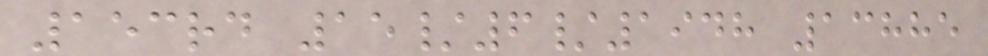153rd 15/6/1948 13885
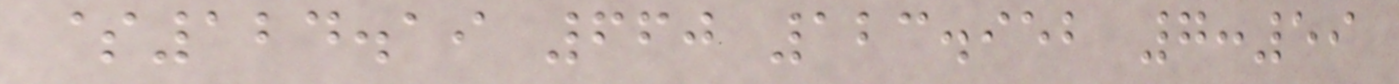$124.19 660 123.952 7:59
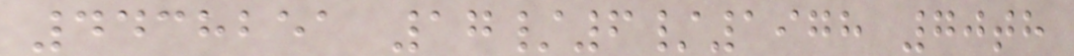4438251 17/6/1978 70th
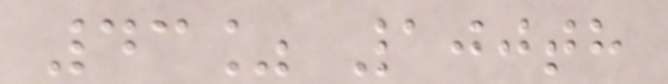43% 100th
